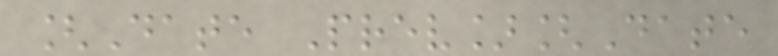[Date Prev][Date
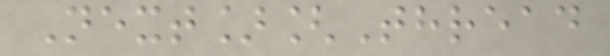Next][Thread
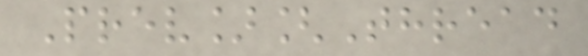Prev][Thread
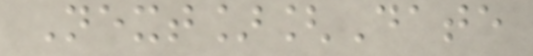Next][Date
